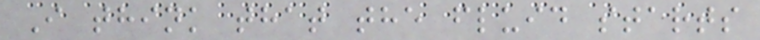I think that the fluid starts
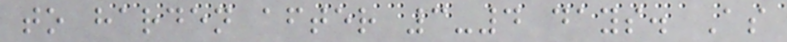to harden after 3-4 days. As
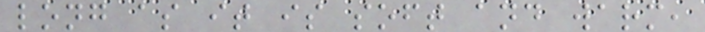long as it is soft and warm,
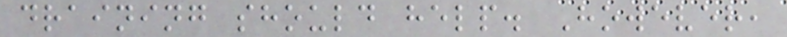draining should help. However,
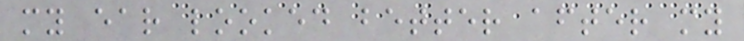my ear looked better after my
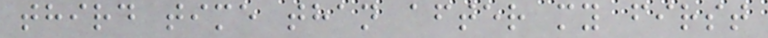third time than after my first
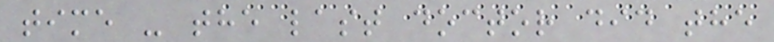time - the last doctor did the
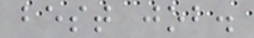best job.
